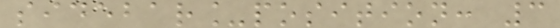sidebar_position: 3
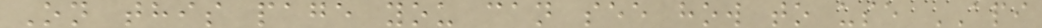On this page you can see how to use API
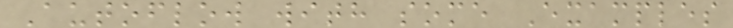Autoflow with some Examples
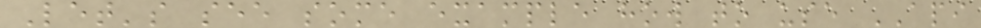Let's see some example how to use API
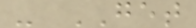- GET
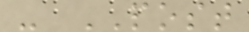- POST
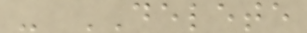- DELETE
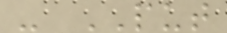- PUT
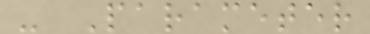- Parameter
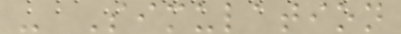- Simulation
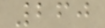260
